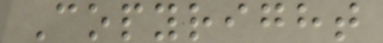Copyright
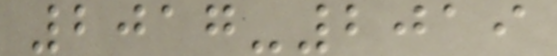2017-2019
